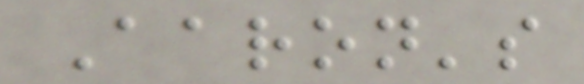Aaron's
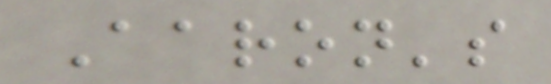Aaron's
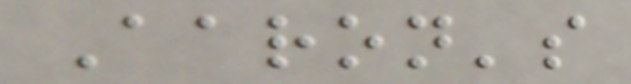Aaron's
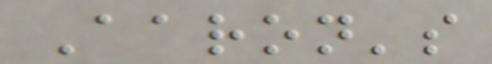Aaron's
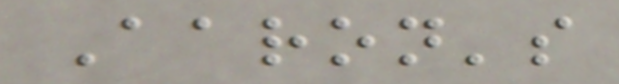Aaron's
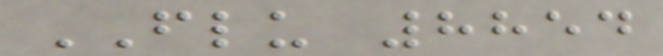FLU 8854
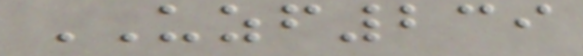UZF239
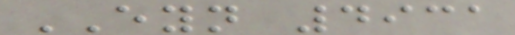EYN 4931
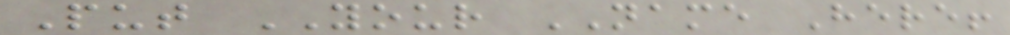Put YOUR NAME Here!
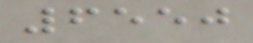6550
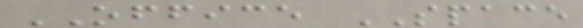OFFICE SPACE
